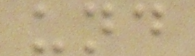und
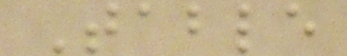Table
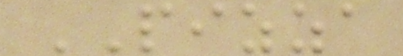PIZZA
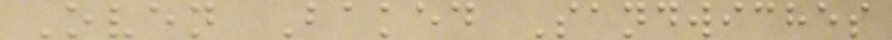Oven Baked Sandwiches
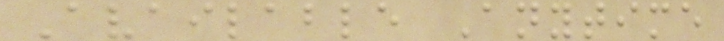Available Anytime
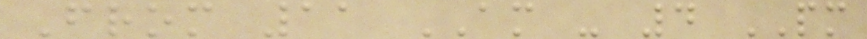From 11 AM - 4 PM
